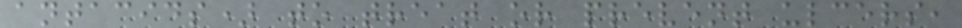antacids) to treat or prevent ulcers,
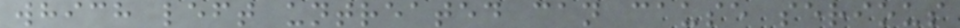which left untreated can cause serious
